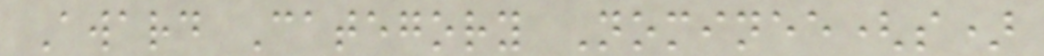Award Category Nominee(s)
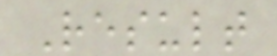Result
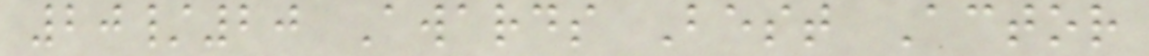20/20 Awards Best Actor
